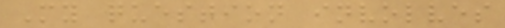My question involves
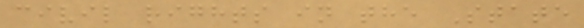civil rights in the State
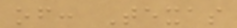of: Texas
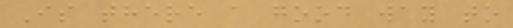Is there a good way to
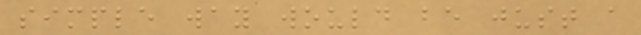simple way would be just a
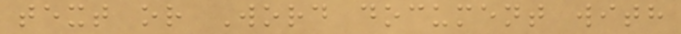text or Word document with
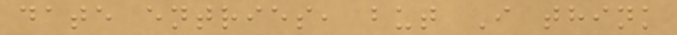date entries, but I think
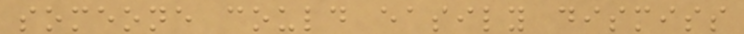someone could easily dismiss
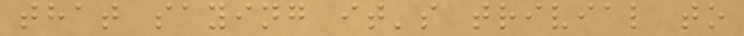that saying it's trivial to
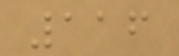116
